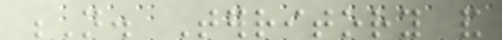N. Territory and
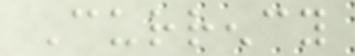Currency
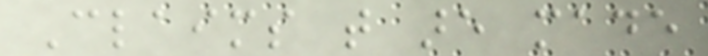Claims that are made
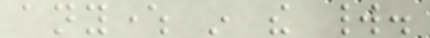anywhere in the world.
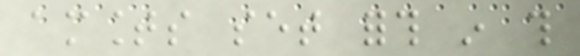amounts set forth in this
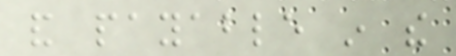and payable in the
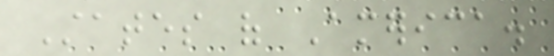States of America.
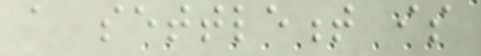a settlement is
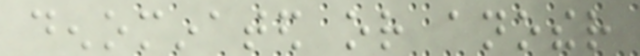denominated or another
